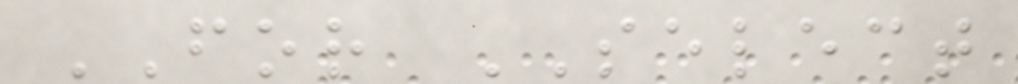FOR SELECT
